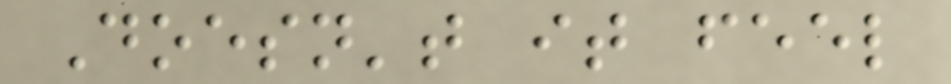Doesn't it feel
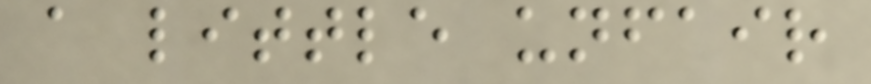a little unfair
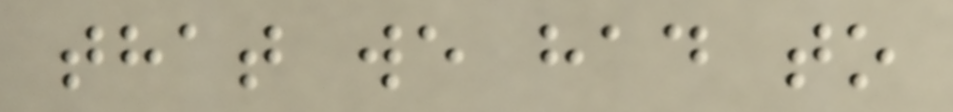that we had to
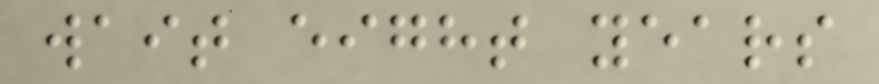wait eight years
